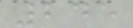245
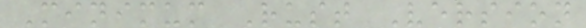Minimum Rust Version
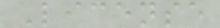License
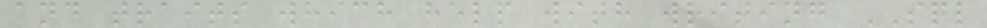and traits which help with writing SQL
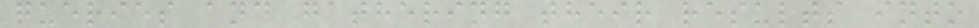queries and gathering their results into
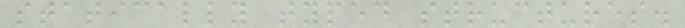statically typed structures.
